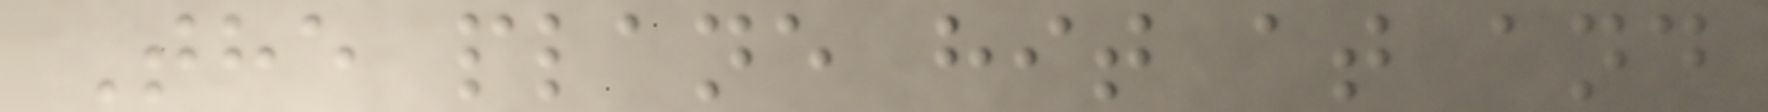The plane hit at and
